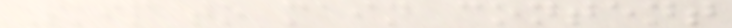Skip to main content
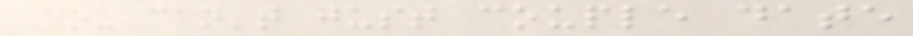You can't just couple date
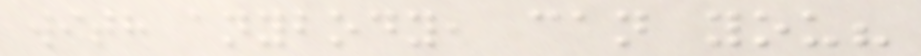with anybody, can you?
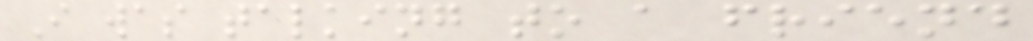I was talking to a friend
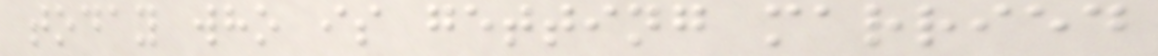today who is getting married
